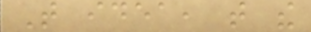That idea, that the
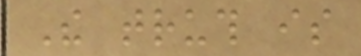The truth is
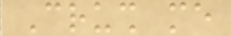Crush me
